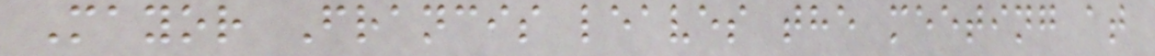Mayor Francis leaves the meeting at
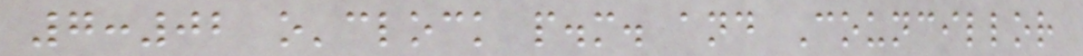7:02 o'clock p.m. and Councillor
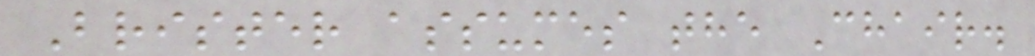Brister assumes the Chair.
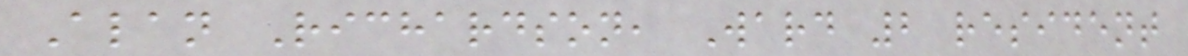Alan Richardson, Ward 2 resident
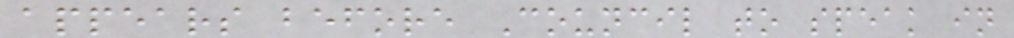appears before Council to speak in
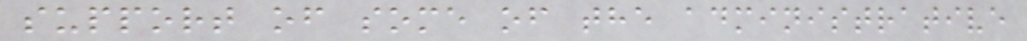support of some of the administrative
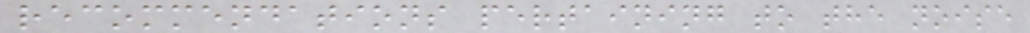recommendations pertaining to the noise
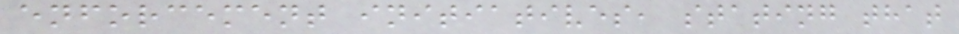enforcement initiatives, stating that
